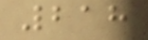218
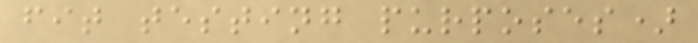fit testing purposes)
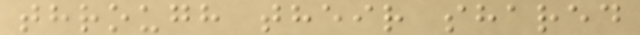through their shared
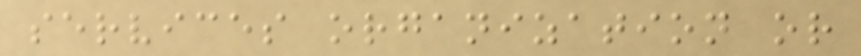services organization or
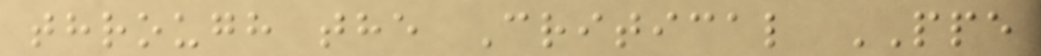through the Critical PPE
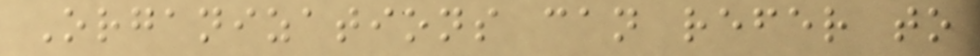Organizations can refer to
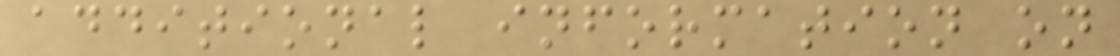additional information on
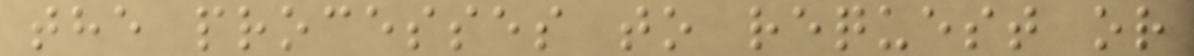the processes to request or
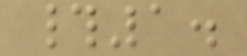#1.
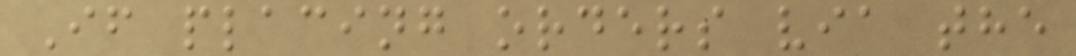If placing orders via the
